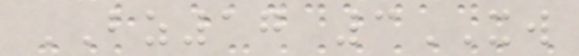BZ17 3XW
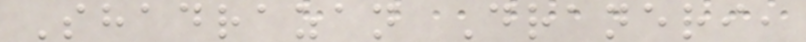Shadrazan Draneri,
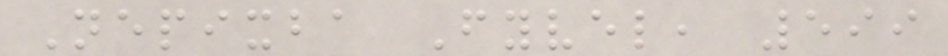Nepixba Fyvel, 599
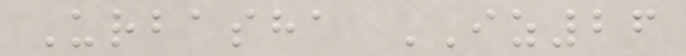Urbasha IZ26
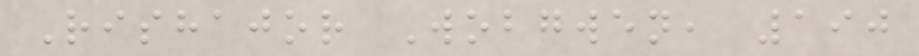Rishajor Wobgwen, 190
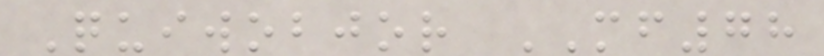Quiwobjor MF78
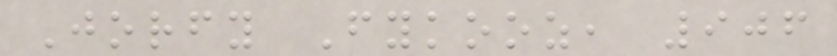Jorfy Fykooz, 906
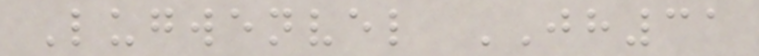Lugwenvel JH31
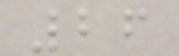26
